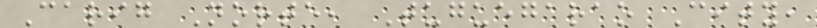Carig Norte, Tuguegarao City,
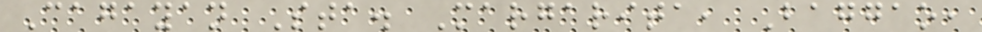Cagayan Sta. Margarita, Baggao,
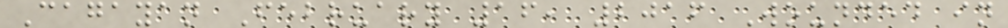Cagayan February 16, 2016 Wounded in
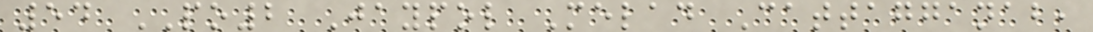54 PO2 Jaypol Melad Cattagganab,
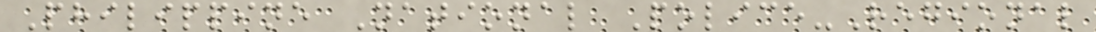Philippine National Police-Regional
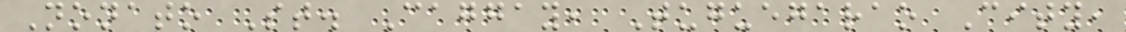Nonato St. Caggay, Tuguegarao City,
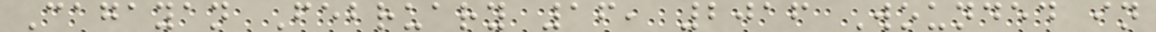Cagayan February 16, 2016 Wounded in
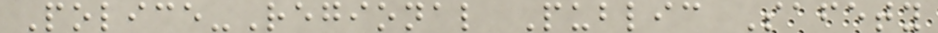Police-Regional Public Safety
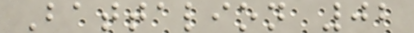Battalion 02
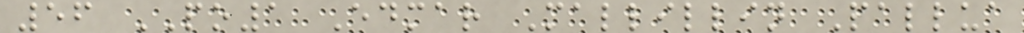56 PO1 Edmar Mallillin Pallua
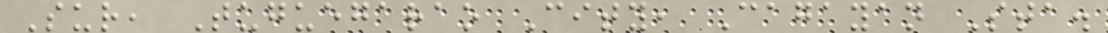Sur, Tuguegarao City, Cagayan Sta.
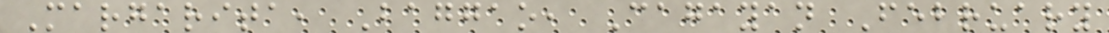Margarita, Baggao, Cagayan February
